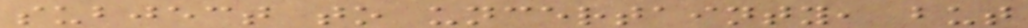subject to uncertainty, but
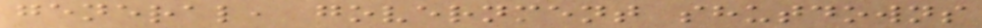general, government shutdowns
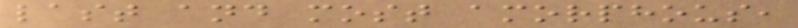last and most amorphous,
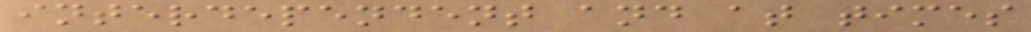interdependent and at times
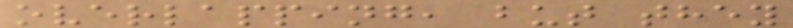overlapping, but they
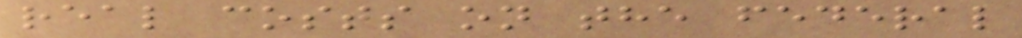real costs on the federal
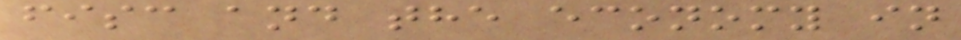fisc and the economy in
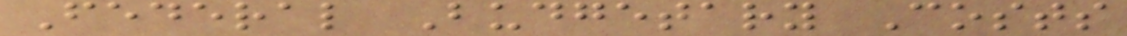Federal Budgetary Costs
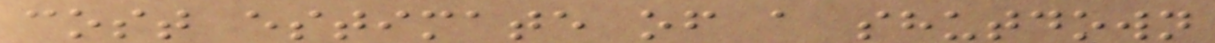cost estimate of a shutdown
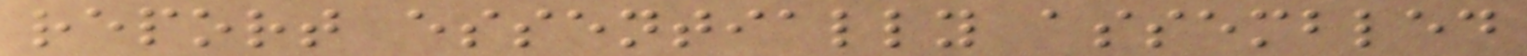report essentially assembled
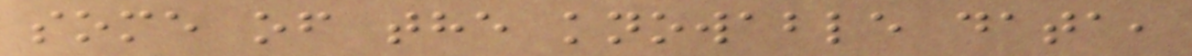some of the knowable data,
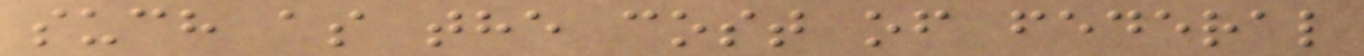such as the cost of federal
